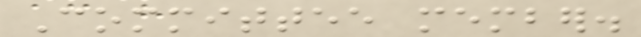Committee member.
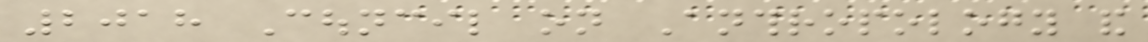2018 Council on Anthropology and
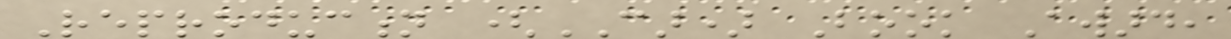Reproduction (CAR) Book Award,
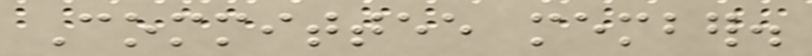Committee member.
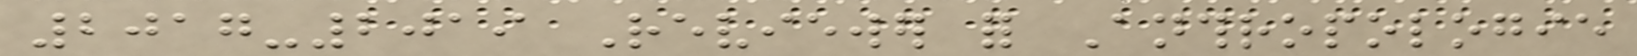2017-2019 Reviewer for Anthropologie
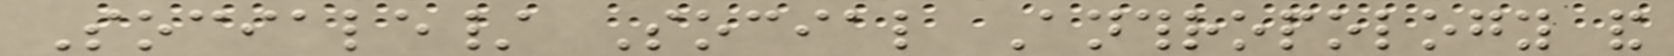Sociale/ Social Anthropology and
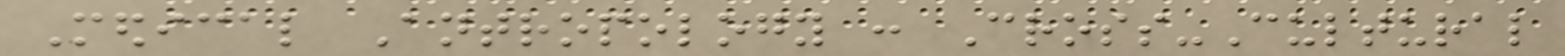Medical Antropology : Cross-Cultural
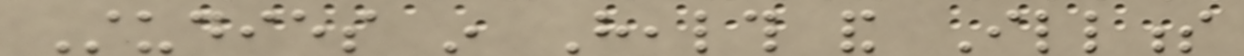Studies in Health and Illness
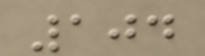104
